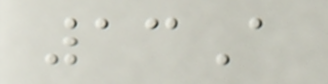13A
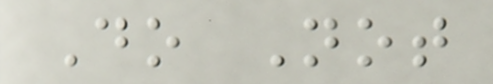Do Not
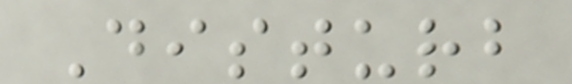Disturb
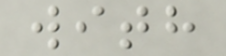with
